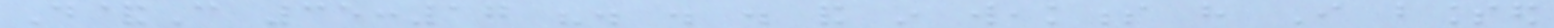D&C 35:17 ". . . and in weakness have I blessed
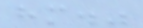him."
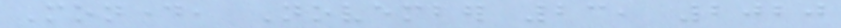Monday, November 23, 2020
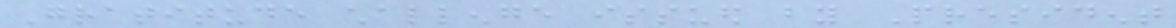Gratitude challenge issued by President
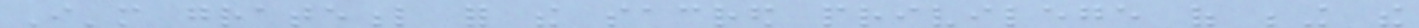I'm grateful for the sacred privilege of being the
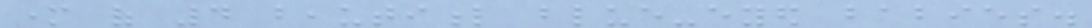mother of 4 beautiful blue-eyed babies.
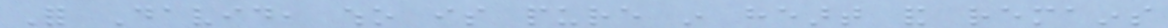For David, who is pure in heart and remains
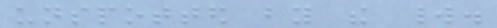unspotted by the world.
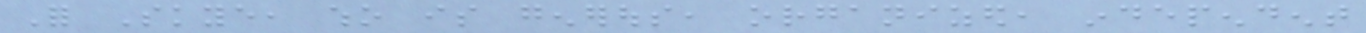For Skye, who is generous, organized, independent
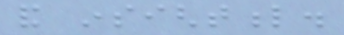and insightful.
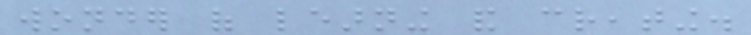wonder of learning and creating.
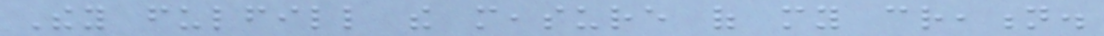They fulfill the measure of my creation.
